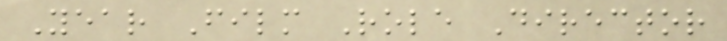Year Film Role Director
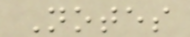Notes
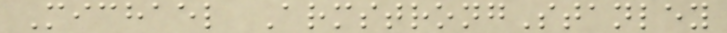Michael ArmstrongStanley
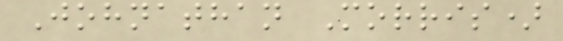Johnathan Morris)
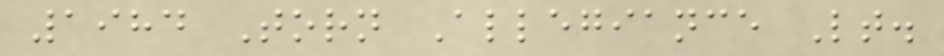1984 Torn Allegiance Lt.
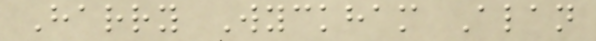Harry Wyckham Alan
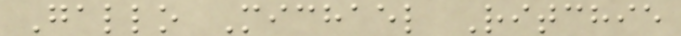Gallo Michael Ritchie
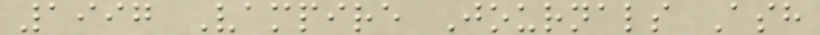1997 Vampire Journals Ash
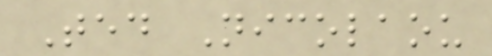Ted Nicolaou
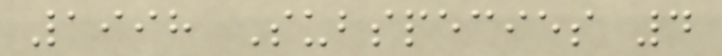1998 Subspecies 4
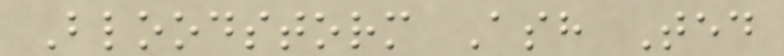Bloodstorm Ash Ted
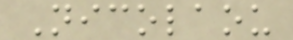Nicolaou
